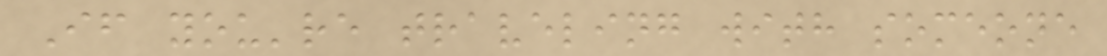If you're traveling with someone
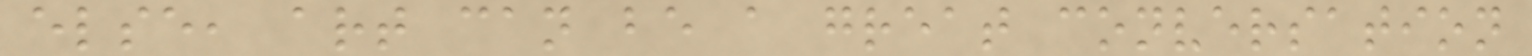else, art can be a great conversation
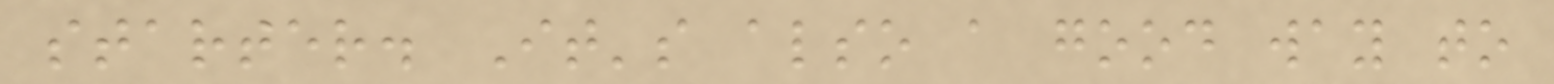starter. It's also a good way to
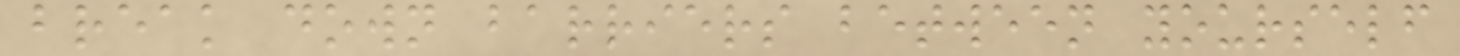break down barriers between yourself
